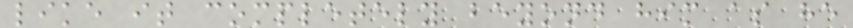like it completely beyond him as he
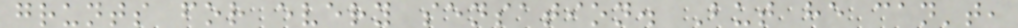grunts for every sensation. But he can't,
